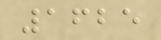1625
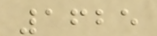1625
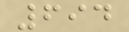694
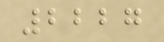2227
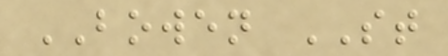BOWEN ST
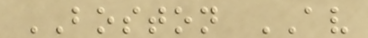BOSTON AV
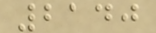2140
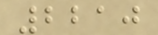2210
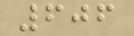606
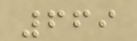669
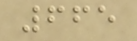665
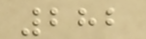282
